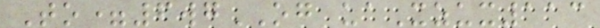To=6wgOG uaXzux113
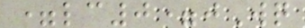=lc0=jWq
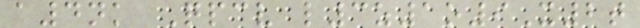a4nk Qpcv l3z1o9X2t
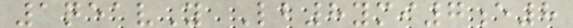1qeavY Lb8ymi7e8
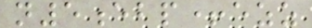n5ebp+ezz
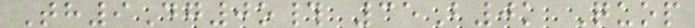Th9Dg0o# 35B0k Quop
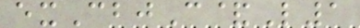exCbjC&L1
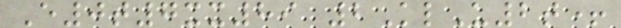E0t7xx89 2KlU2t+
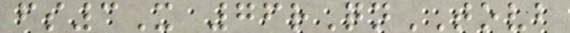fs3X 76rQnTOVB
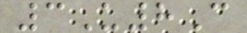3U8C
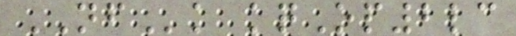NFk kqOp2lc
